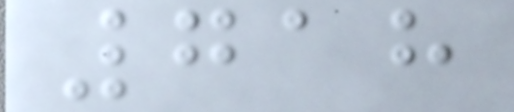718
